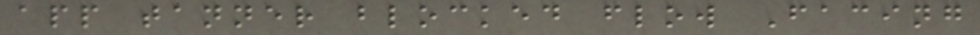app tanner blocked flow Facing
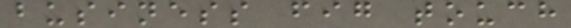business fig touch
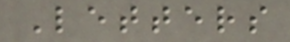Letters
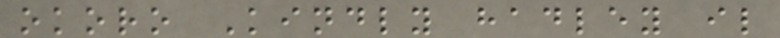okoro Kindly hadley il
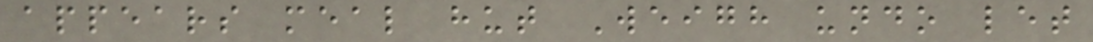appears meal hut Weigh undo let
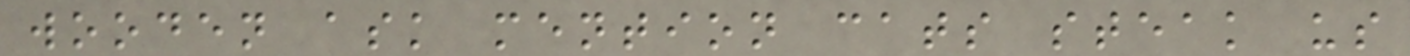wooden ask mention cats steak us
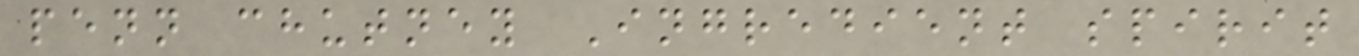penn chutney Ingredient spirit
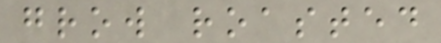grow roasted
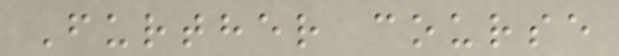Further course
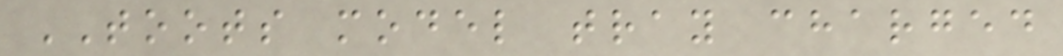TOOTS model tray charged
